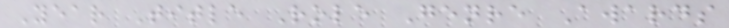Year Title Role Genre Awards
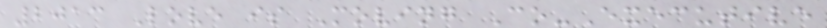2013 Love is Moving Co-Executive
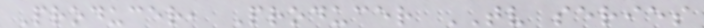Producer, Producer TV series
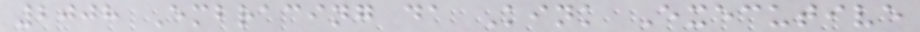2008 Embracing da Kink Executive
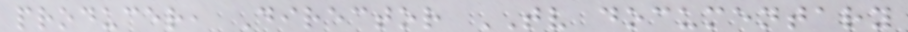producer, Director TV documentary
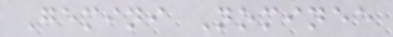Gemini Nominee
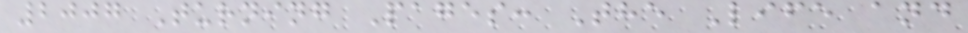2007 Turning Pages: The Life and
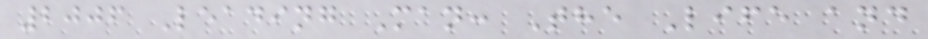2006 Leading Man: The Life and
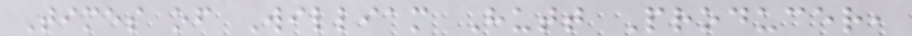Times of William Hutt Producer,
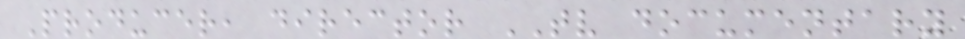Producer, director TV documentary
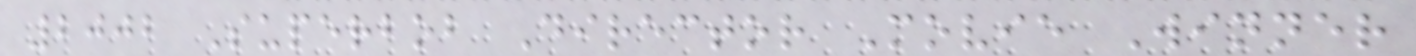2002 Superbob Director Movie Winner
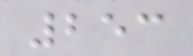253
